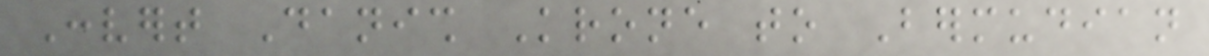Convert Danish Krone to Bermudian
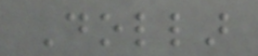Dollar
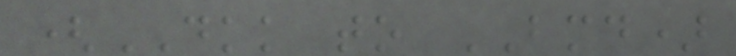(DKK to BMD)
